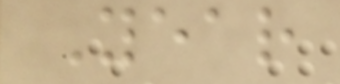Year
